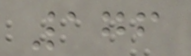176
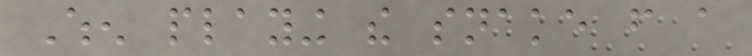When playing the snake from a
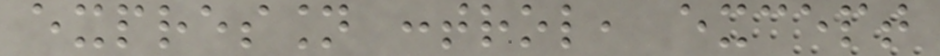expression control, except
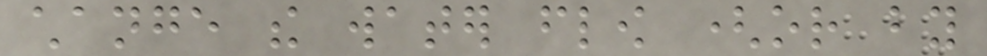change the water flow (or by
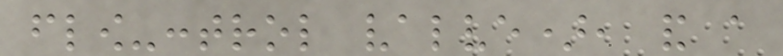flow-control valve), and a
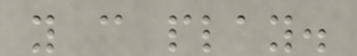you can play.
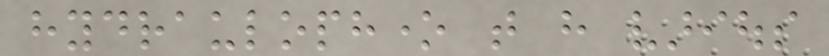hydraulophone that have various
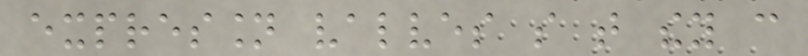expression valves so that they can
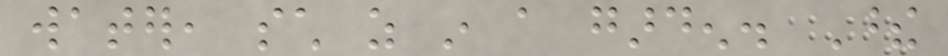water, such as in a garden. These
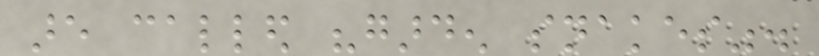are called "garden snakes".
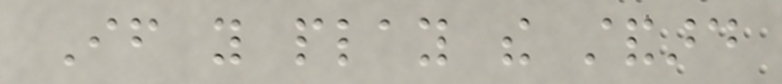If you play the standard
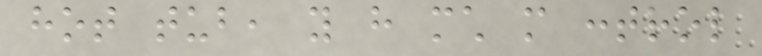hot tub, you have much more control
